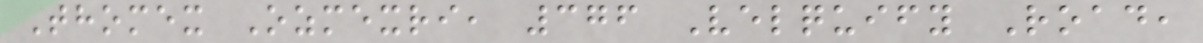Thomex Ozmexri, 376 Velquify Road,
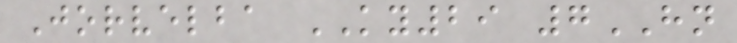Jorvelba KY29 7HN
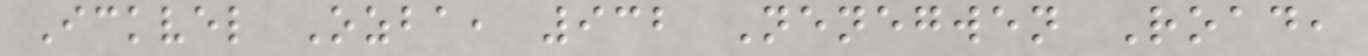Ickvel Ozba, 932 Nenegwen Road,
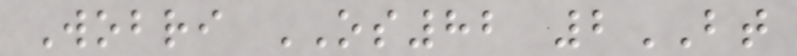Wobri OS82 2BT
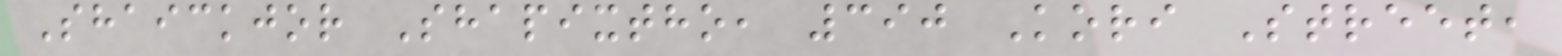Shaickjor Shapixtho, 390 Kori Street,
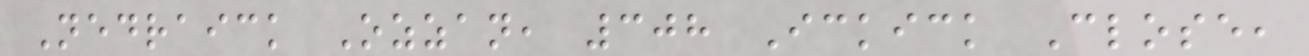Nedraick Ozzan, 308 Ickick Close,
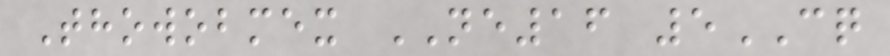Thowobmex NE16 5CQ
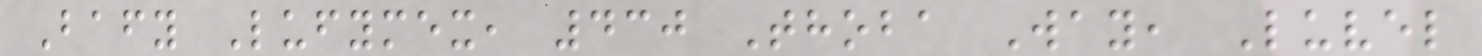Bafy Lufymex, 430 Thoba Way, Luvel
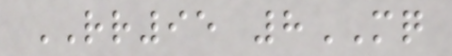RR95 8MQ
